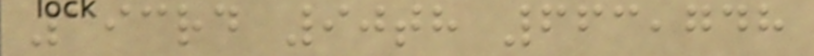193rd 90th 663,748
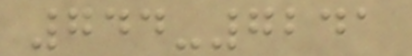744-7241
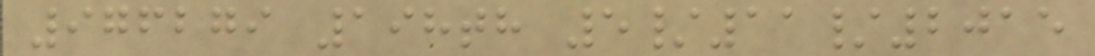976279 198th 5/11/2015
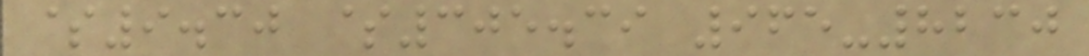$9.30 $305.39 965-8230
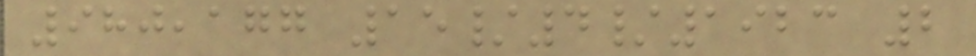980,177 15/4/1923 2
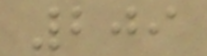209
